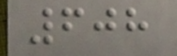608
